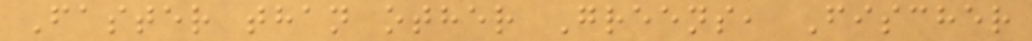Faster than other Greens, Fischer
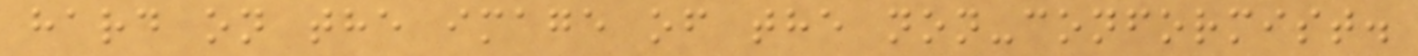hard on the image of the non-conformist.
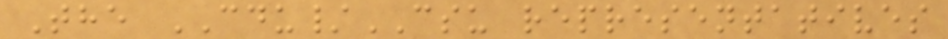The CDU/CSU representatives
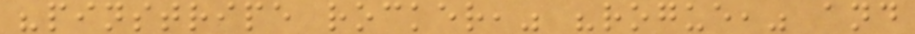"pinstripe rocker," "rogue," and
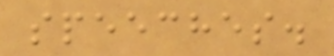speeches.
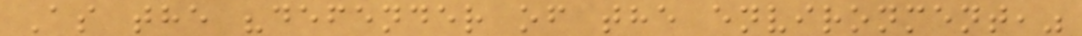As the "defender of the environment,"
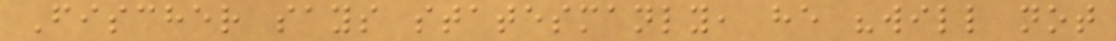Fischer says statesmanly, he "will not
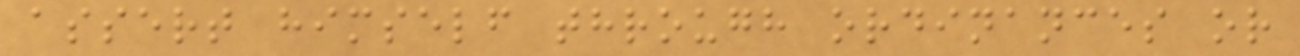assert himself through ordinances or
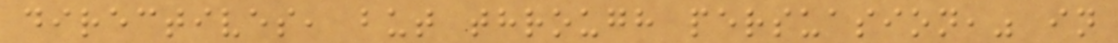directives, but through persuasion," in
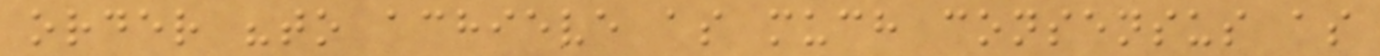order "to achieve as much consensus as
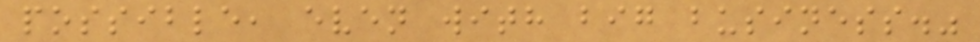possible, even with big business."
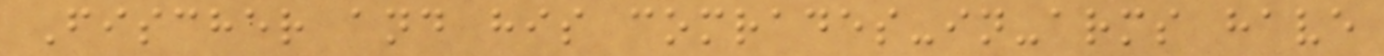Fischer and his comrades-in-arms have
